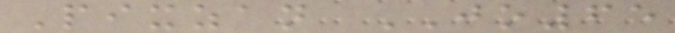Pixzan JO65
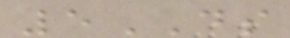5DS
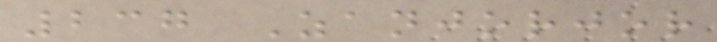237 Zanjorjor
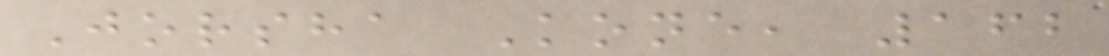Jorsha Kone, 162
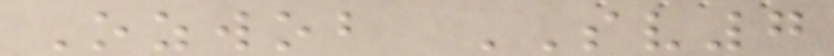Ozwob SV7
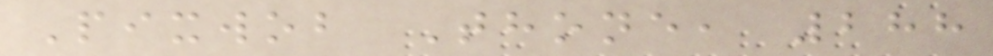Pixwob Thone, 288
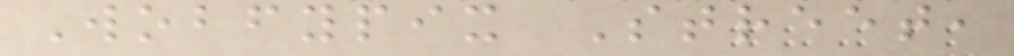Wobfypix Street,
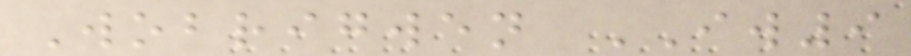Wobrigwen IW9
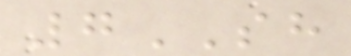7SH
